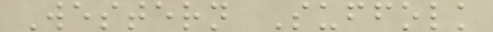Western Suffolk
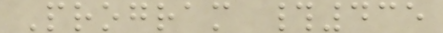Program #435
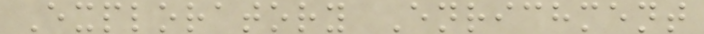Exploratory Enrichment
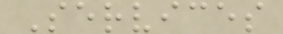Services
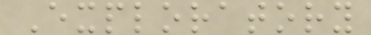Exploratory
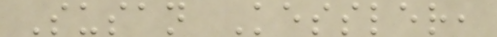Susan Kessler,
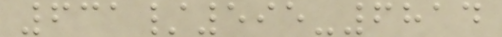631/595-6814
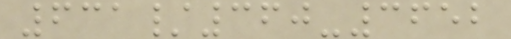631/360-3652
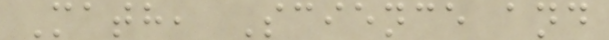Math, Science and
